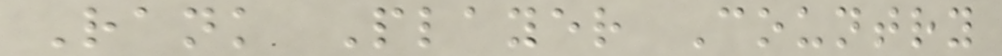Rank Player Country
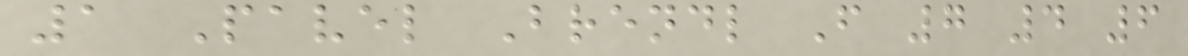1 Pavel Brendl F 7 4 6
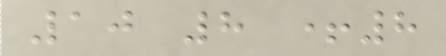10 8 +8
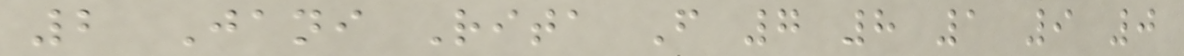2 Jani Rita F 7 8 1 9 0
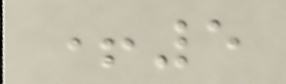+5
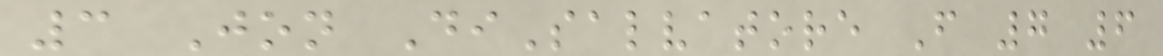3 Jon DiSalvatore F 7 6
